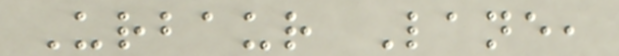Urbaur Lane,
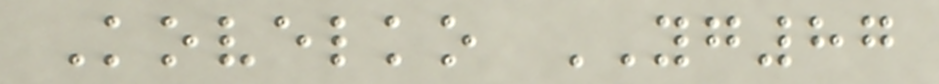Kovelko YG87
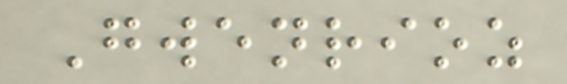Gwenrioz
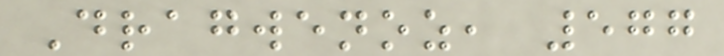Dragwenoz, 577
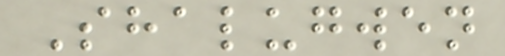Shalugwen
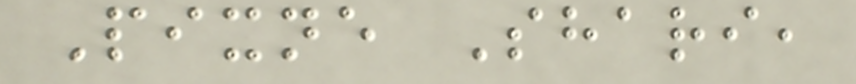Pixne Shari,
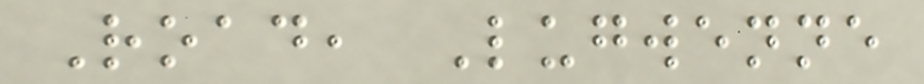Road, Lugwenne
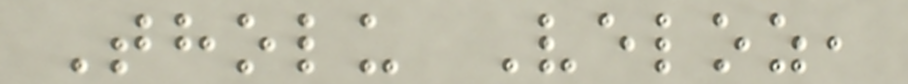Tholu Veloz,
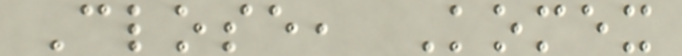Close, Komex
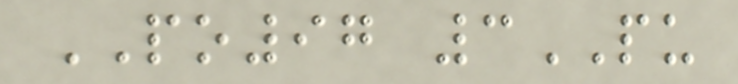PO97 3PU
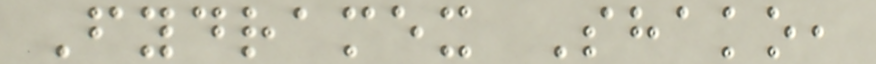Fydramex Shako,
